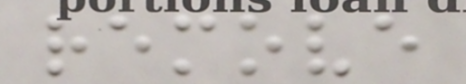remove
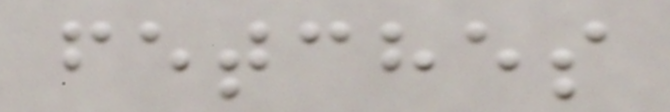fetches
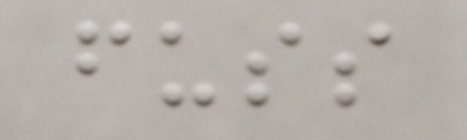fuss
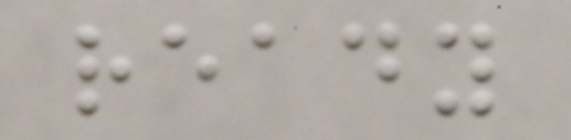ready
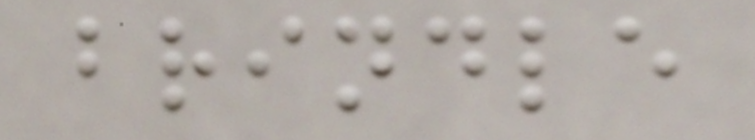brindle
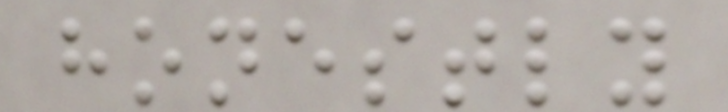honestly
